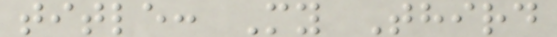title: My Third
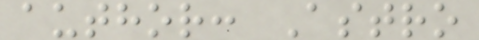author: Astro
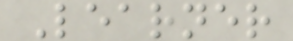Learner
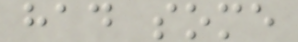had some
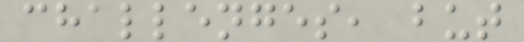challenges, but
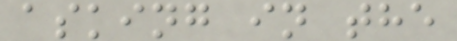asking in the
